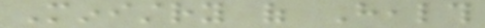Ministry of Health
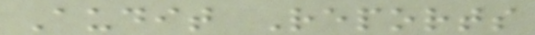Audit Reports
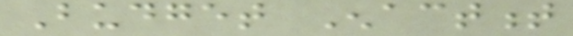Budget Enactment
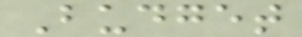Budget
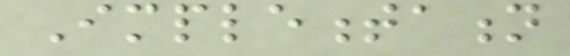Implementation
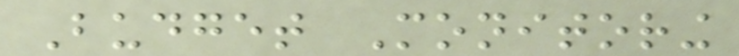Budget Monitoring
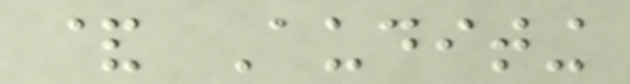& Auditing
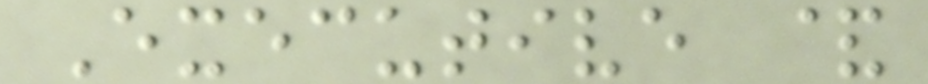Executive &
